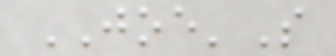JOE'S
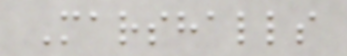Marshalls
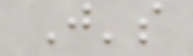J's
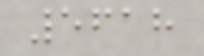5618
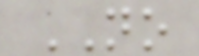NO
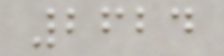2624
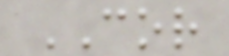COR
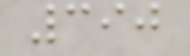390
